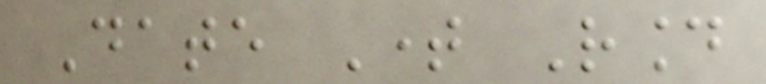Date Time Round
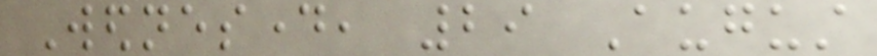Wednesday, 29 August
